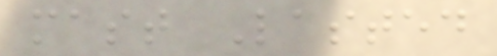mast Lasted
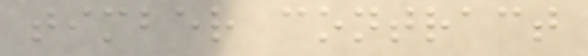timber contract
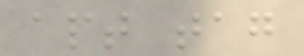apt tag
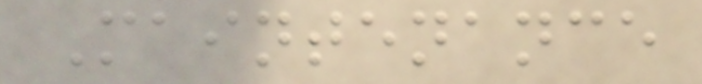Maintenance
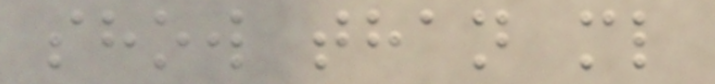show than ml
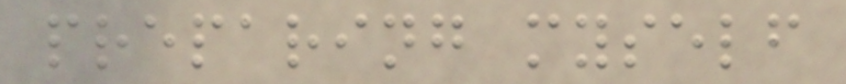preparing myself
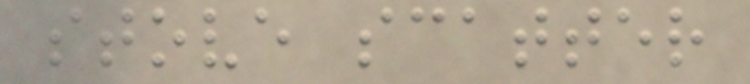stove scatter
